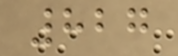827
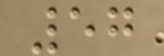57
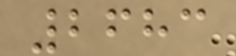2683
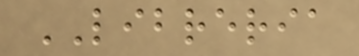LIBRERIA
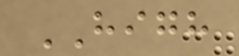HIGH
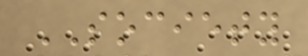SOCIETY
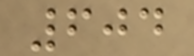604
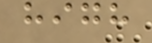high
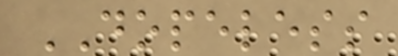DOPELESS
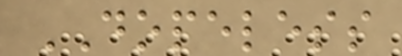DOPELESS
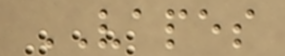VAPES
